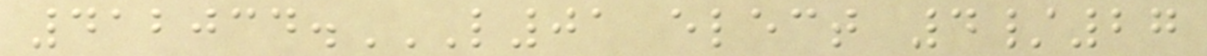412034.L01 ELECT 4/27
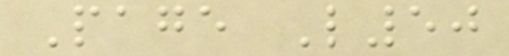Page L50
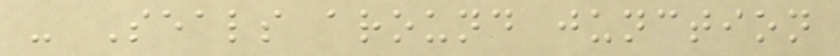- Seals around junction
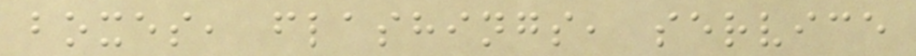boxes, flashings, service
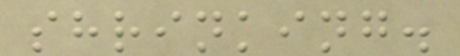shrinking.
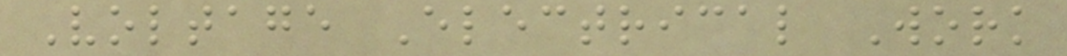Voltage Electrical Work
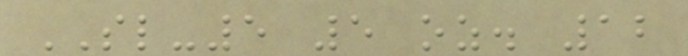SL-5 5 oz. 12
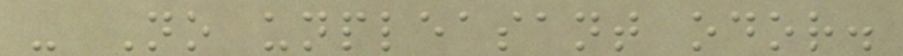- No unpleasant odor.
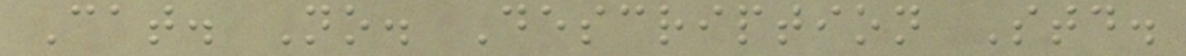Cat. No. Description Std.
